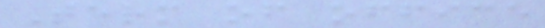Term of office
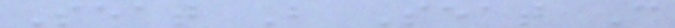Seat B Seat C
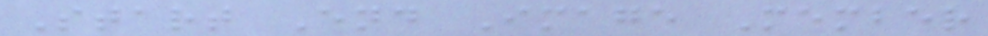Start End Image Member
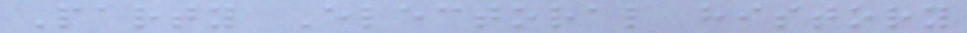Party Electoral history
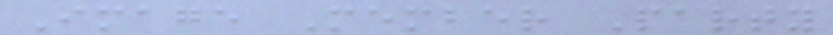Image Member Party
